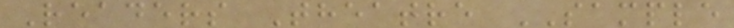Readers Theatre SAMPLE
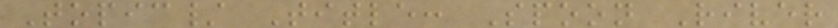Topic/ Title: Spoon River
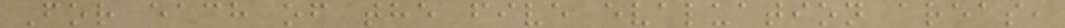For each of the five evaluation areas,
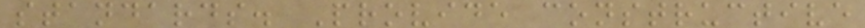standards. Provide constructive
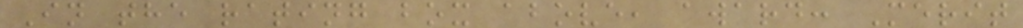In the rating box above, award: Merit
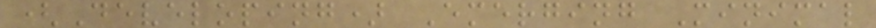(Developing) Emerging Minimal
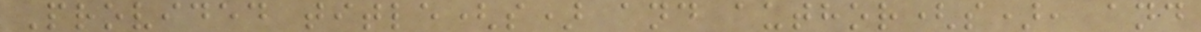Provided title(s) and author(s), and
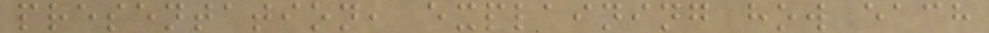presentation, explaining how each
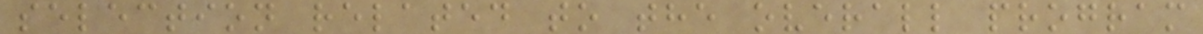selection related to the overall program
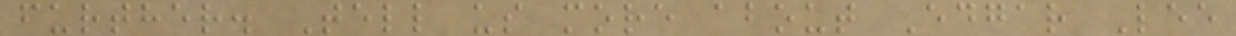further. Tell us more about Edgar Lee
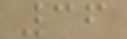36
